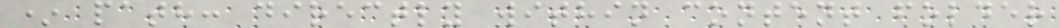* path: directly within content folder
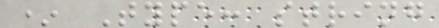* Type: string
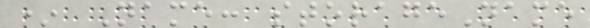* Name: storageName
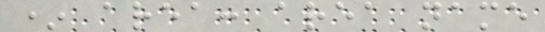* area: area name
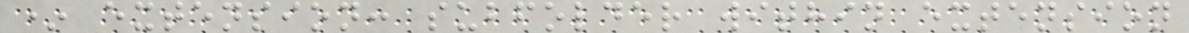* extension: subfolder within extension
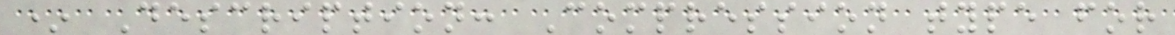* Description: Compression type for
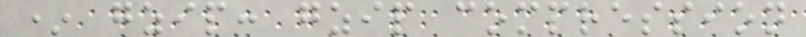* gzip: gzip compression
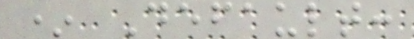* Default:
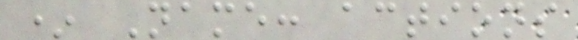* Name: actions
